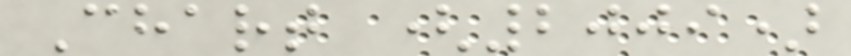Chart (2009)
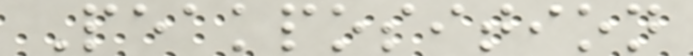Peakposition
